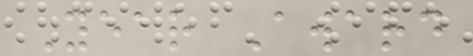Year Award
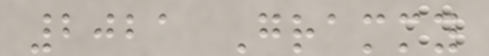2021 Grammy
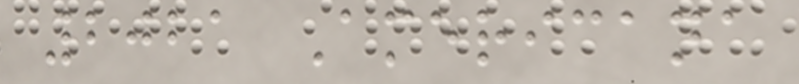2021 Americana
